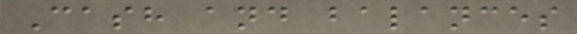Cash and balances
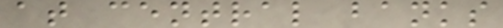at central banks
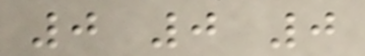0 0 0
